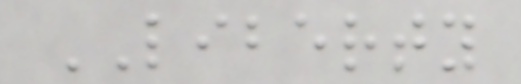LIBERTY
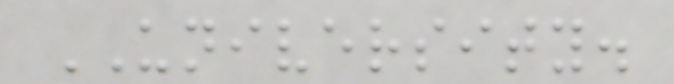UNIVERSITY.
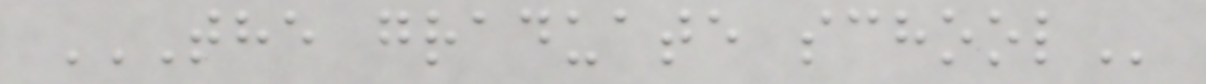THE GRADUATE SCHOOL
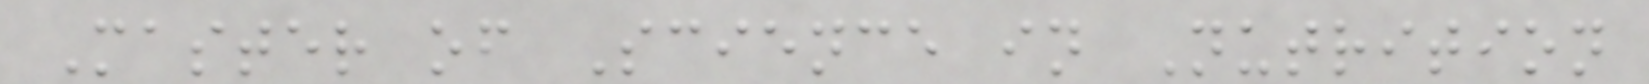Master of Science in Nutrition
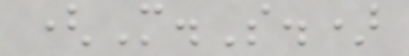(M.S.)
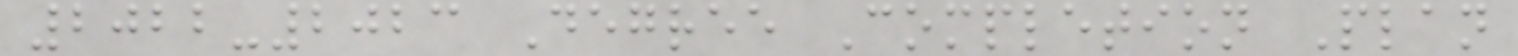2022-2023 Degree Completion Plan
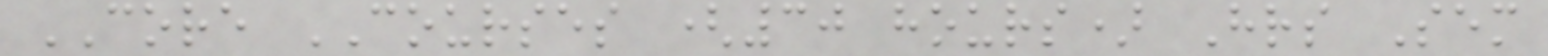CORE COURSES (30 hours) Hrs Sem
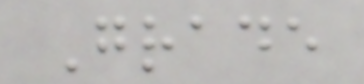Grade
